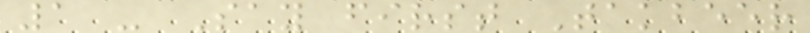1 - Say first Takbeer
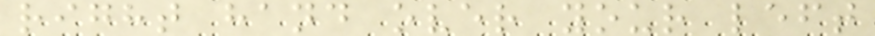right hand over your left
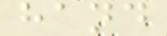hand
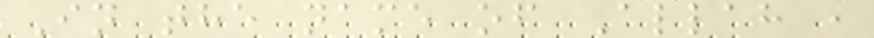In the name of Allah ,
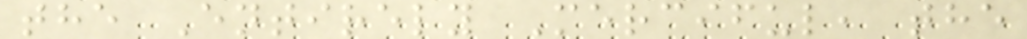the Entirely Merciful, the
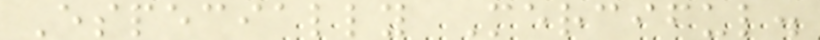Especially Merciful.
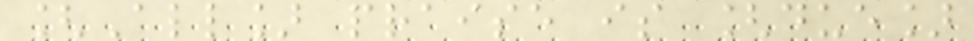[All] praise is [due]
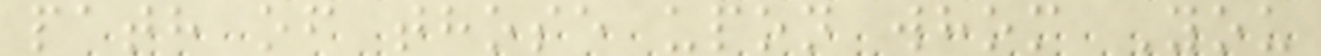path of those upon whom You
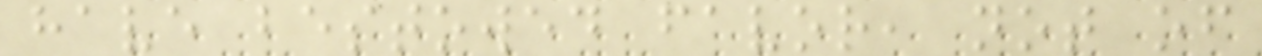have bestowed favor, not of
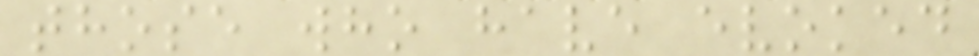those who have evoked
